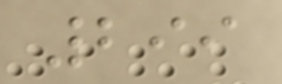299
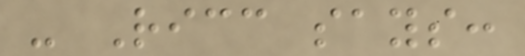- Ricc says:
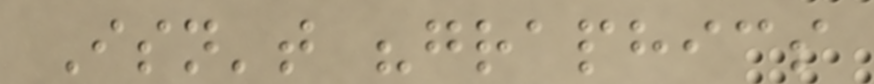Isn't "graphics
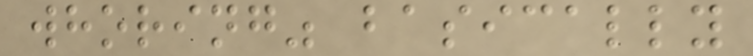whoring" basically
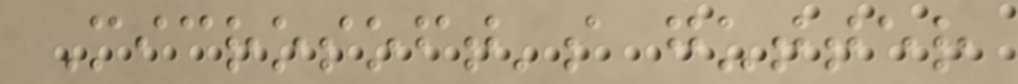Microsoft's gutter
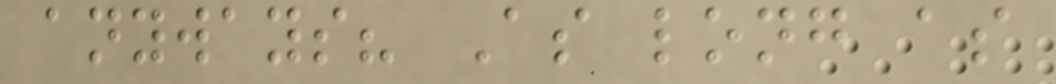anyways? As long as
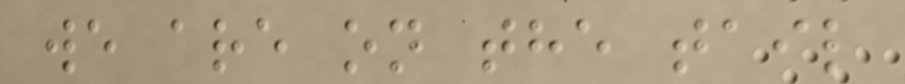we are on the tail
